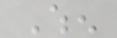When
